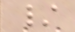/
